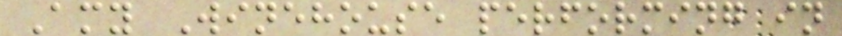Amy Winehouse performing in
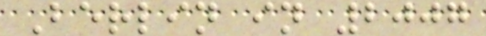Berlin in 2007
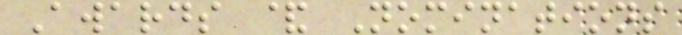Awards & Nominations
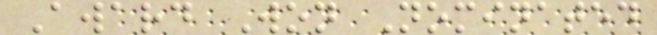Award Won Nominated
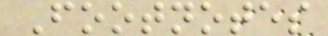Footnotes
